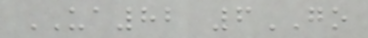UA82 6GO
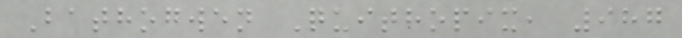Bathogwen Quithopix, 987
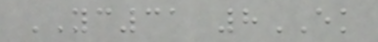YC31 8EK
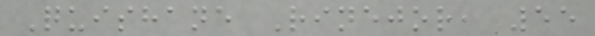Quishane Rinejor, 55
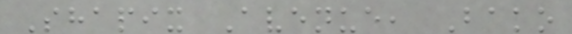Shapix Avenue, Bako
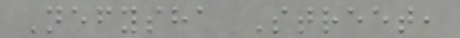Nefysha Street,
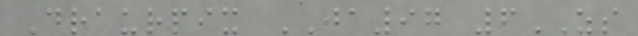Draurpix JA97 6ZS
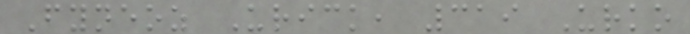Fyneoz Urick, 319 Urko
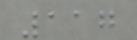117
